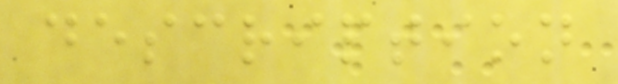description
